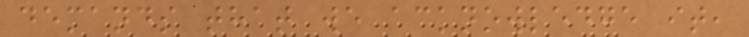demands that we acknowledge it,
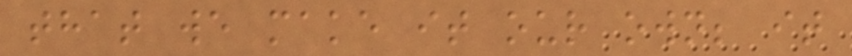that we make it our own; it
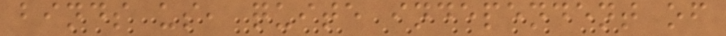binds us, quite independent of
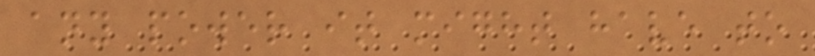any power it might have to
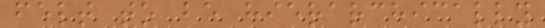felt to be hierarchically
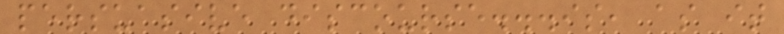persuasive discourse...is, as it
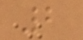2
